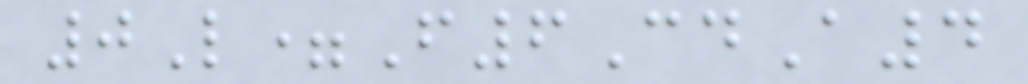0L=F6CdA4
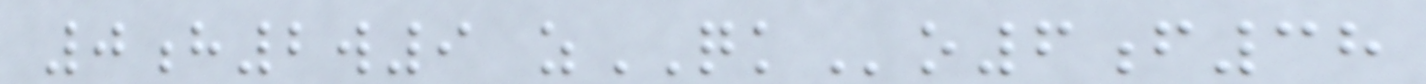0h2w9 zQKo6f38
